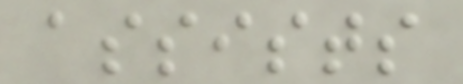assists
